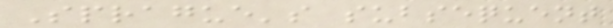Sprague's subsequent
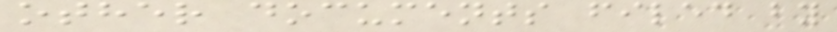other documents filed by
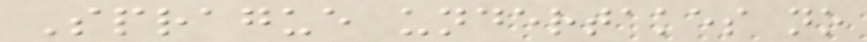Sprague undertakes no
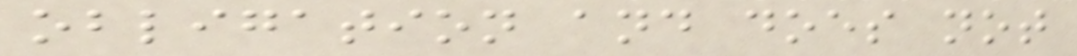obligation and does not
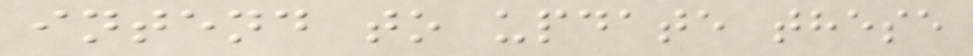intend to update these
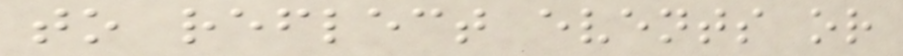to reflect events or
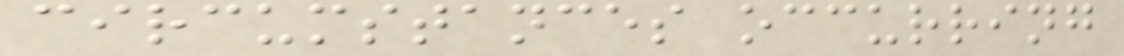circumstances occurring
